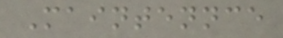Maintennce
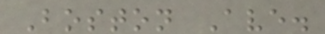Boston Ave.
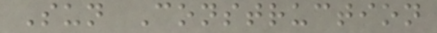Sun Construction
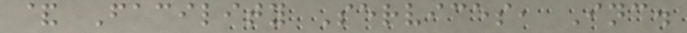& Facility Services, Inc.
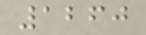1260
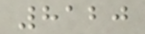8120
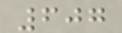607
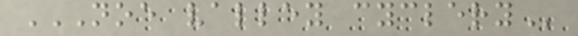NOE VALLEY CYCLERY
